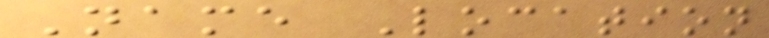Name Location
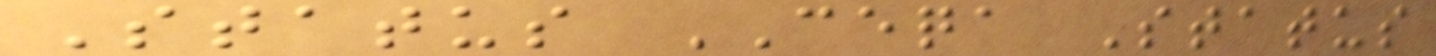Status CEQA Status
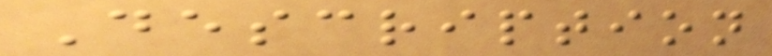Description
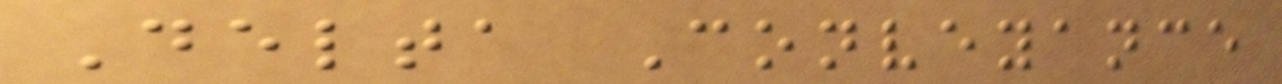Delta Conveyance
